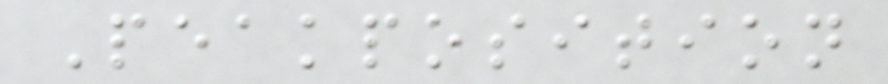Peakposition
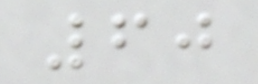60
